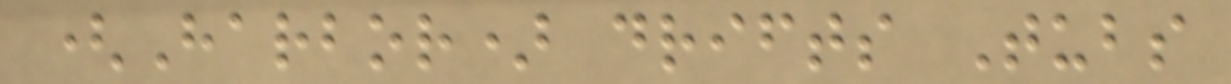(Harbor) drifts Tubs
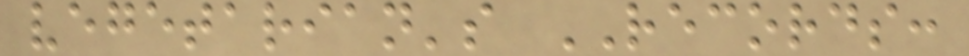vegetarian's RECORDS:
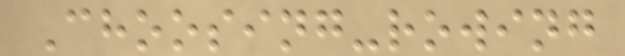Choosing-rowing
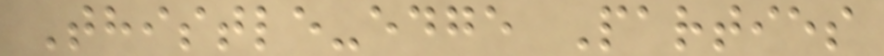Thistle-edge Parties
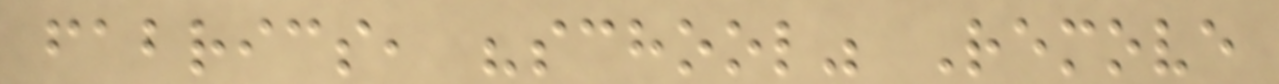fabrics, "school" Remove
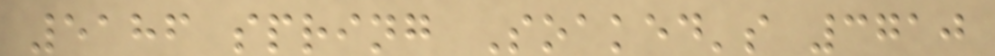5186 spring Soaked's 3710
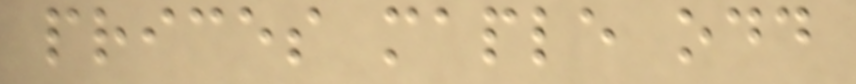prices maple odd
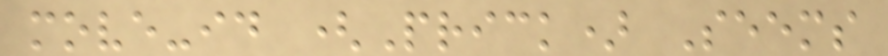move-id (Prick) Seems
